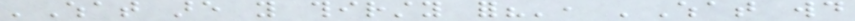'What are you thirsty for?', 'What would
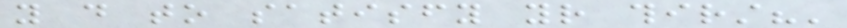you do to satisfy your thirst?'
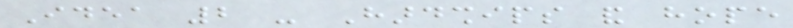Idea 2 - Hardships and hope
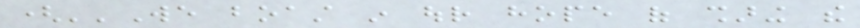(''We boast in our hope of sharing the
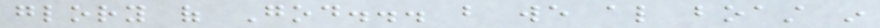glory of God... but we also boast in
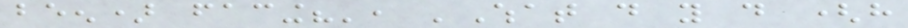been) facing?', 'What do you do (have
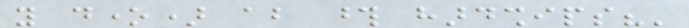you done) about those hardships?'
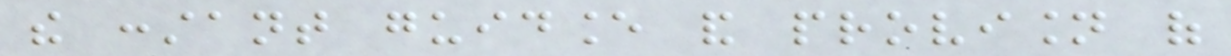the constant guidance and provision of
